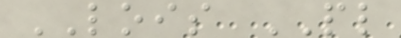LOIS PL
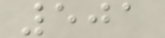501
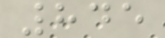845
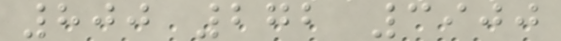800 272 3900
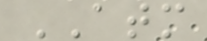ATM
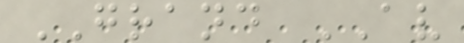GRAND AV
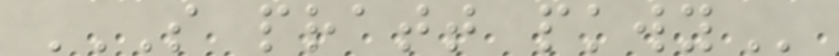S PRATT PKWY
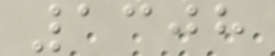1308
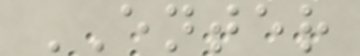ENTER
